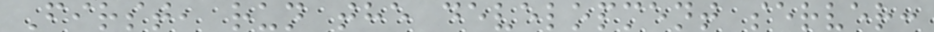First, run the development server:
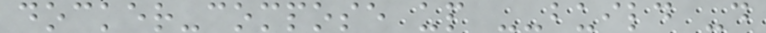docker-compose up --build -d
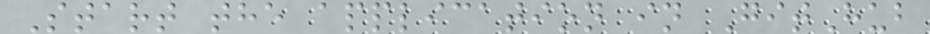Start the application in GitHub
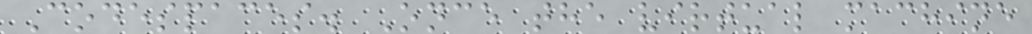Codespaces. Once the virtual machine
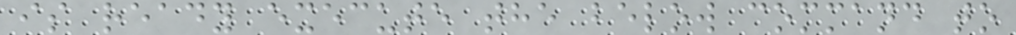is ready execute the below command to
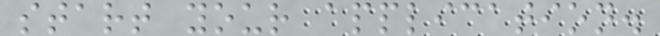start your application.
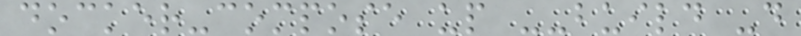docker-compose up --build -d
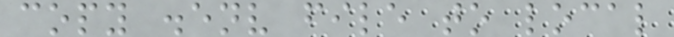copy .env file to local
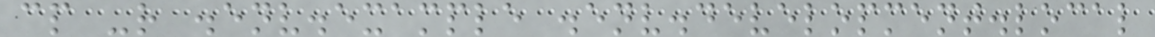cp -r .env.example .env.development.local
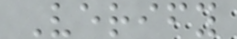Verify
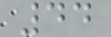44
